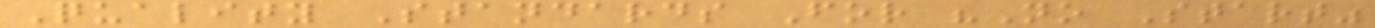Quality Standards For "No Start"
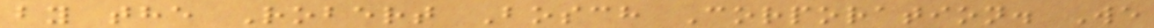by the Robert Bosch Corporation. We
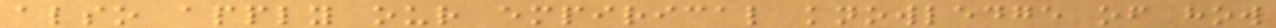also apply our empirical knowledge of how
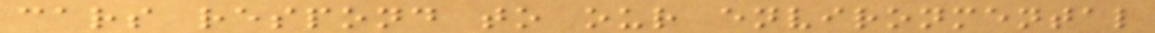cars respond to our environmental
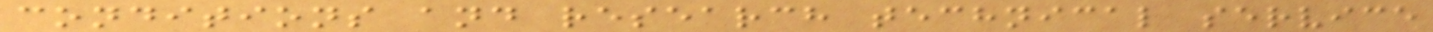conditions and research technical service
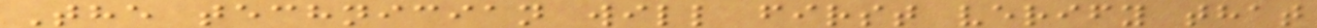The technician will first verify that
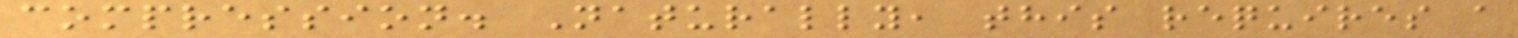compression. Naturally, this requires a
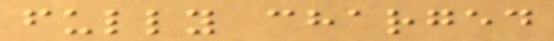fully charged
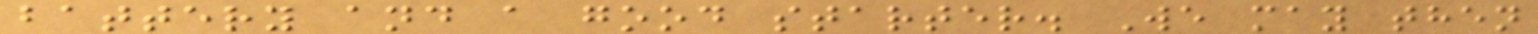battery and a good starter. We may then
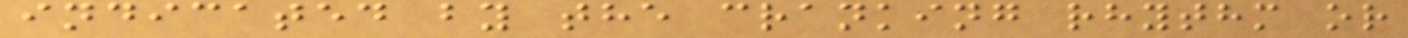indicated by the cranking rhythm or
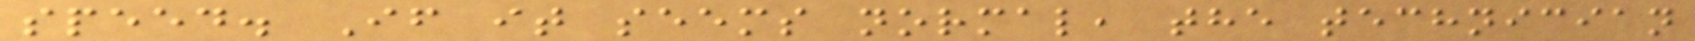speed. If it seems normal, the technician
